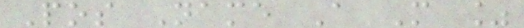Pos Name A M %
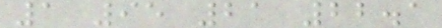1 95 21 22.1
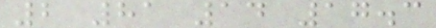2 81 14 17.3
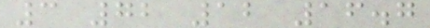3 72 12 16.7
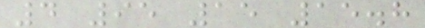4 95 15 15.8
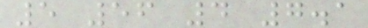5 56 4 7.1
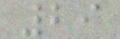29
